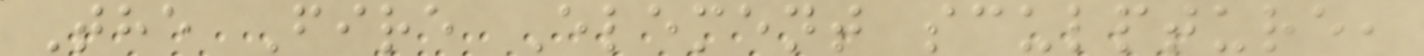The Fire Element sculpture,
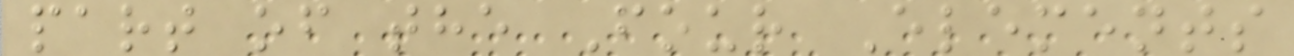part of the Four Elements
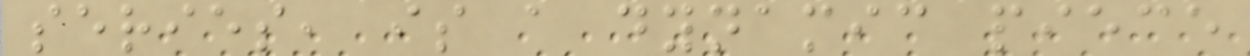series, is a dynamic piece
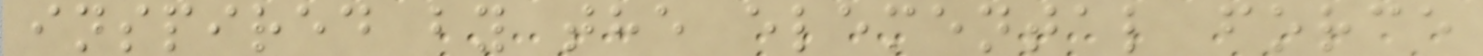inspired by the elemental force
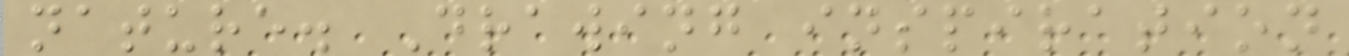nature. Drawing inspiration
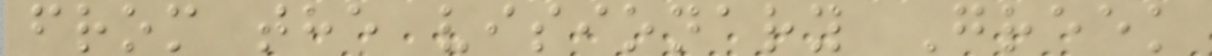from the visionary Greek
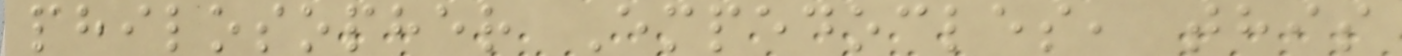philosopher Empedocles, this
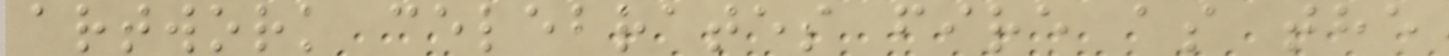artwork celebrates fire as the
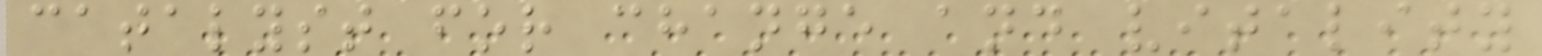catalyst for change and vitality
